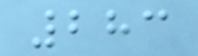283
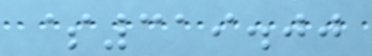$319.00
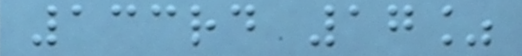133rd 17%
